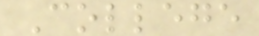College
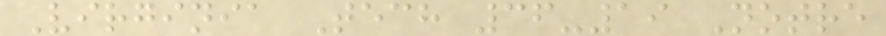Virginia Tech 36-19 Notre
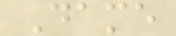Dame
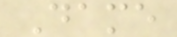Dame
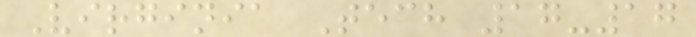Virginia Tech 17-17
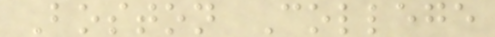Boston College
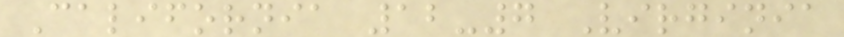California 12-7 Virginia
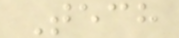Tech
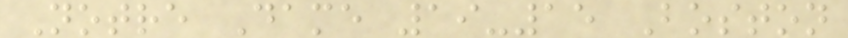Notre Dame 19-15 Boston
